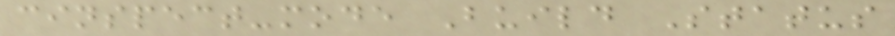cinspect-mode Build Status
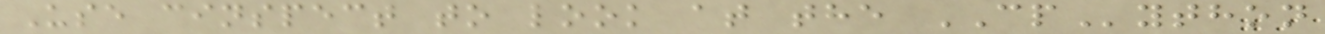Use cinspect to look at the CPython
